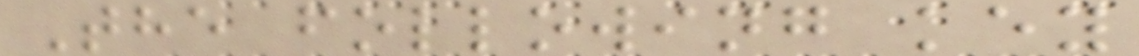The following key
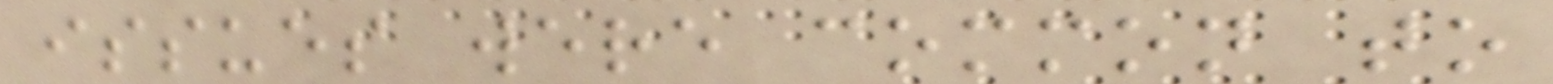issues were common to
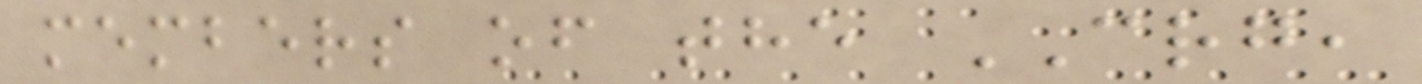members of the CRG,
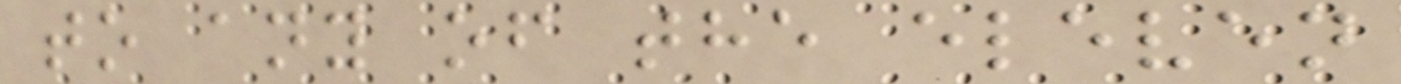to any of the eleven
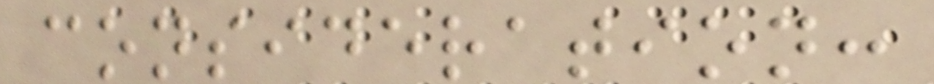consideration:
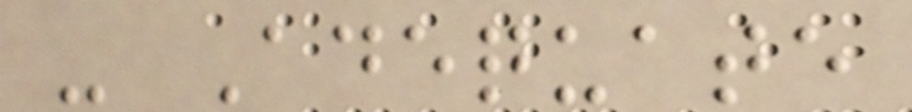- Adequate
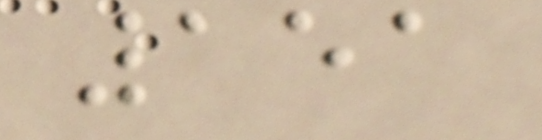151
